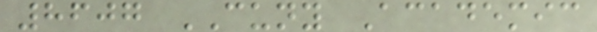8607 CUNY Academic
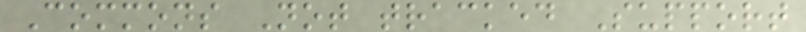Commons Not tracked Support
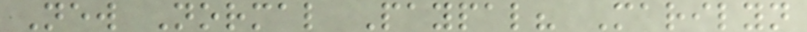New Normal Paypal? Marilyn
